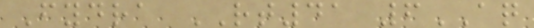Fydra RT41 6AQ
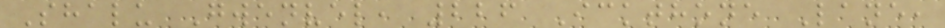Shalu Gwenvel, 226 Ickthone Lane,
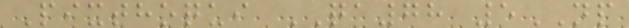Pixthoqui QA78 5NP
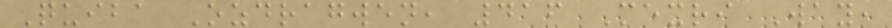Quiba Ozdragwen, 416 Mexri Way,
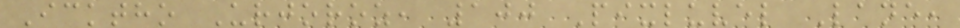Icktho Urjoroz, 100 Pixluvel Lane,
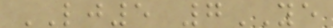LJ5 7YE
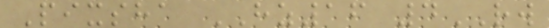Pixsha HZ16 4RW
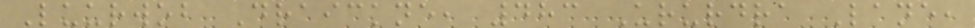Luurwob Draickne, 483 Ururdra Lane,
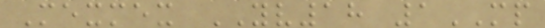Mexmex YV18 1MP
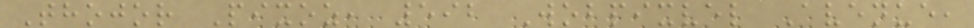Thojor Pixoz, 592 Wobpixvel Avenue,
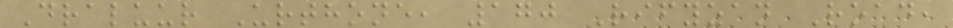Draluur Urthone, 170 Rifyzan Road,
